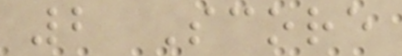2 Score
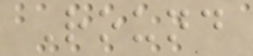Round
